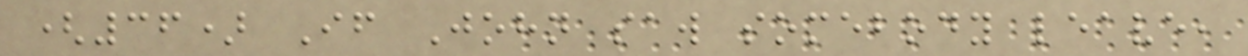(36) If John saw somebody leave,
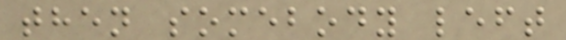then somebody left
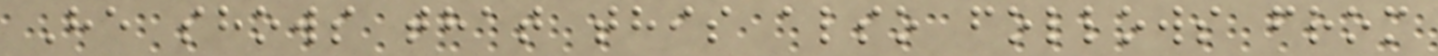He shows that this also follows from
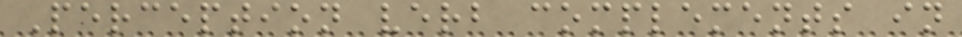Perception verb complements in
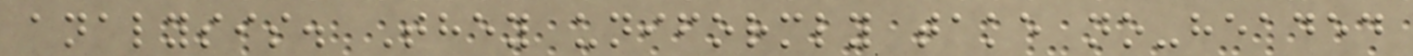analysis. They uniformly take no-headed
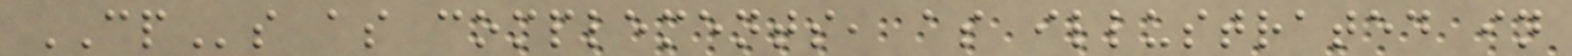CPs as complements, as illustrated in
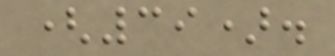(39).
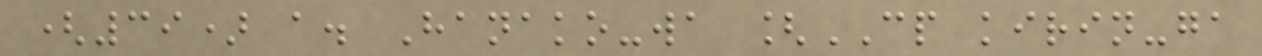(39) a. Hanako-wa [CP kirin-ga
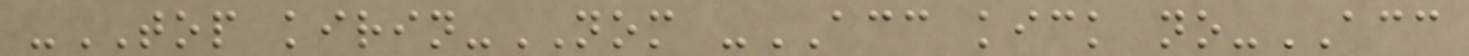-TOP kirin-NOM -ACC kick no-ACC
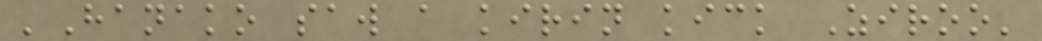'Hanako saw a kirin kick Ziroo'
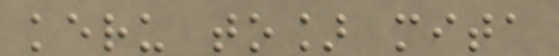keru to] mita
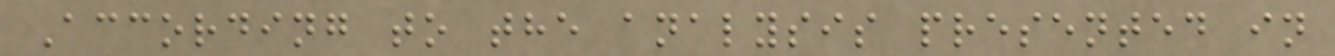According to the analysis presented in
